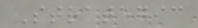Strategic
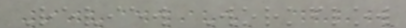Review Workflow
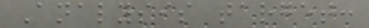Analysis target:
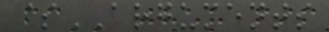$ARGUMENTS
